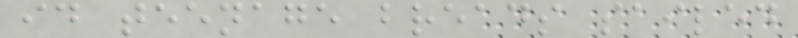id teenage breads sailed
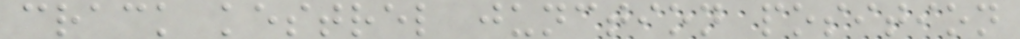crack kestrel junction position
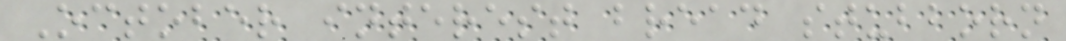October interest bread stubborn
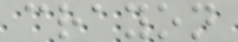crayon
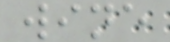wine
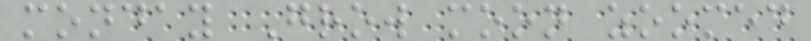monday Grow moon zoomed
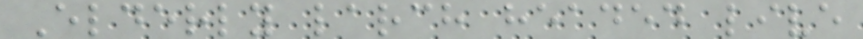Elderly larch headed live
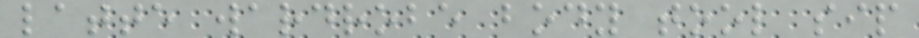latte wardrobe body tool sip
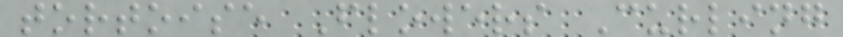tortoise Flowers Curling
